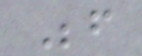Before
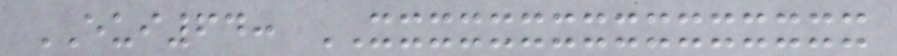EUI64: XXXXXXXXXXXXXXXX
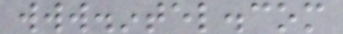www.intel.com
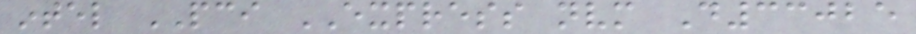intel PCI EXPRESS nvm D33025
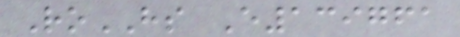RoHS E139761
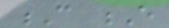C E
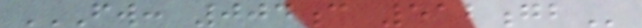FW: 004C 512GB
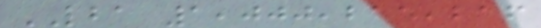LBA 1,000,215,216
